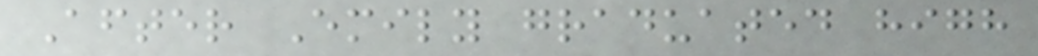After Emily graduated high
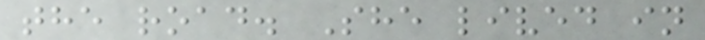the road. She lived in
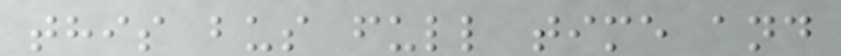this bus full time and
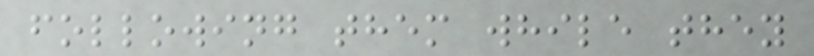following them while they
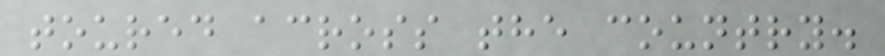toured across the country.
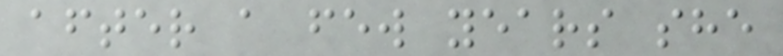after a few years she
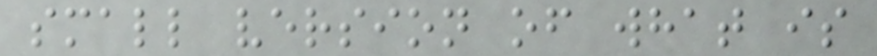small version of what is
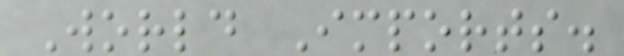World Imports.
